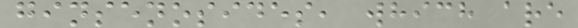ginsenosides, which are
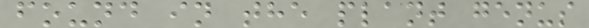found in the plant genus
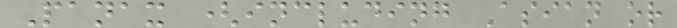Panax (including Asian or
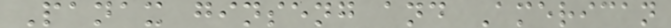Panax ginseng and American
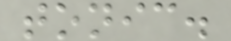tonic.
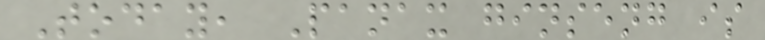Today, Panax ginseng is
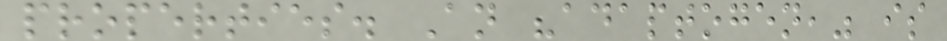properties. An "adaptogen," is
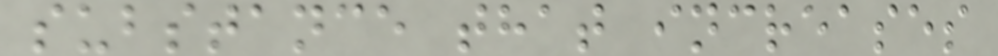substance that increases
